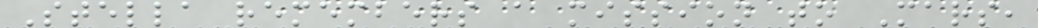Stella remembers a mission to Mars,
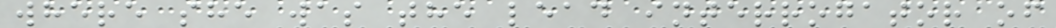where she was the lead interrogator of
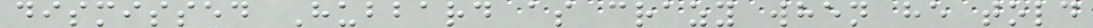dismissed Hubbard as crazy when he told
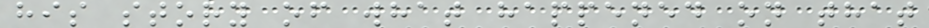his story of what happened on that
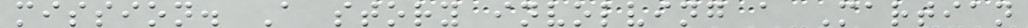mission. A story involving a Martian
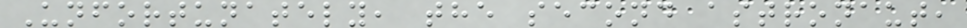Unfortunately, the second astronaut,
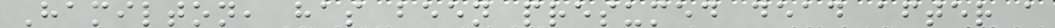Hamilton, has been presumed dead after a
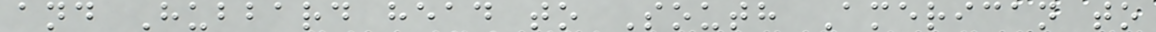and Hubbard head to South American to
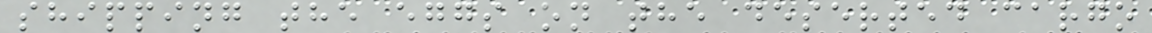shipping the eggs on the deserted cargo
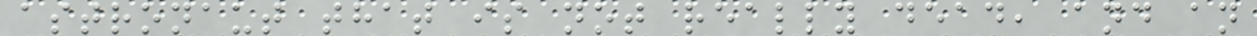astronaut that is not really dead, and an
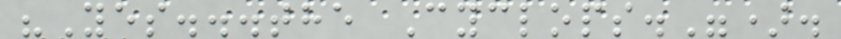"Yes...the Cyclops.").
